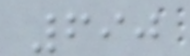690
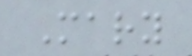Mary
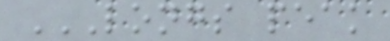LONGS PEAK
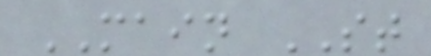MAIN ST
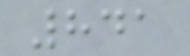841
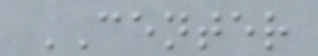CENTER
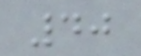40
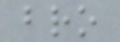bro
